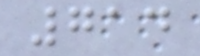714
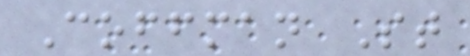Coffman St
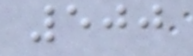500
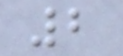2
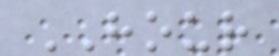HOUR
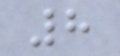8
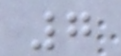7
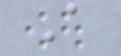A
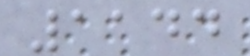1144
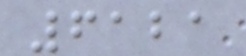6121
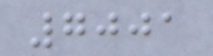7001
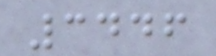3446
